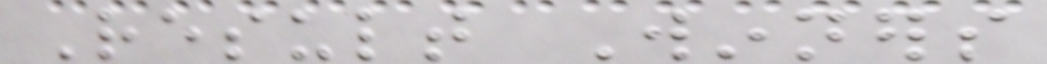Result Winners
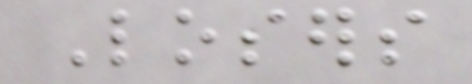Losers
